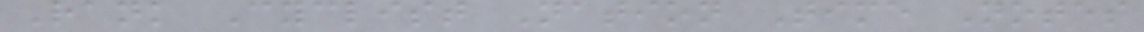Rank Cyclist Nation Time Notes
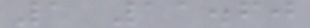1 11.60
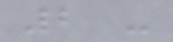2 -
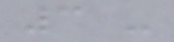3 -
